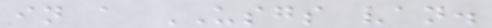in a USGS van.
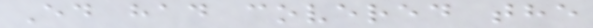Ed had covered the
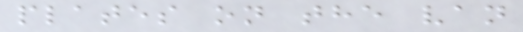plates on the van
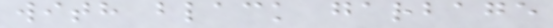with black garbage
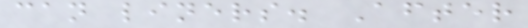can liners. After
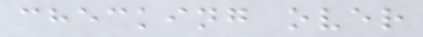checking over
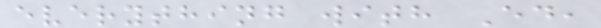everything with Ed,
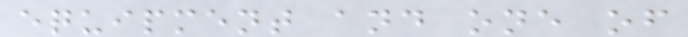equipment and one of
